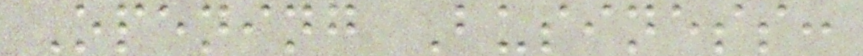Opening Business:
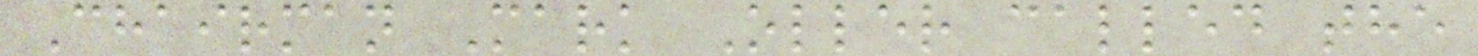Chairman Mark Oller called the
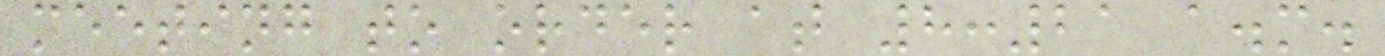meeting to order at 8:21 a.m.
